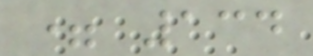= 134
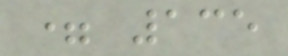= 135
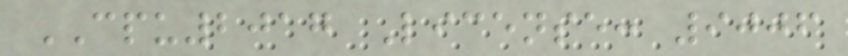CPU2017 License: 9006
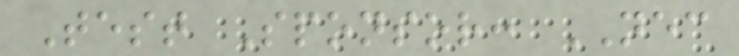Test Sponsor: NEC
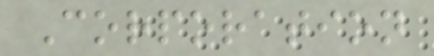Corporation
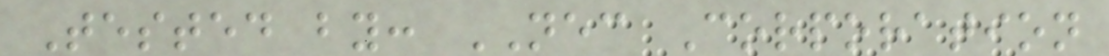Tested by: NEC Corporation
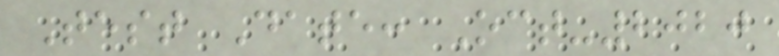Test Date: Oct-2020
